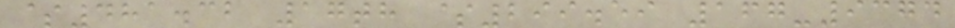$481.32 17th $299.59 167-9374
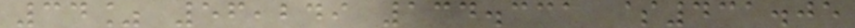34% 56,249 134.331 $431.05
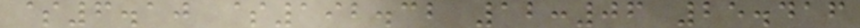$6.10 $192.32 12:06 25.416
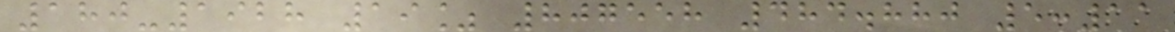180-1928 19% 807558 484.880 5:11
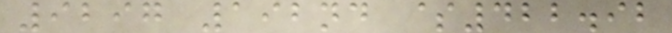9297 192nd $422.92
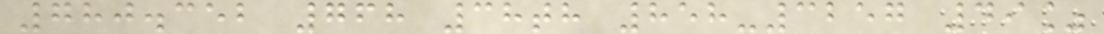780.352 768 38th 858-3257 49%
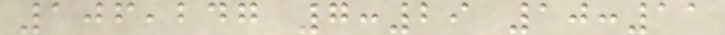106,247 7:29 10:11
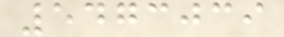5473039
